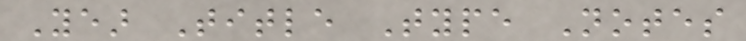Year Title Type Notes
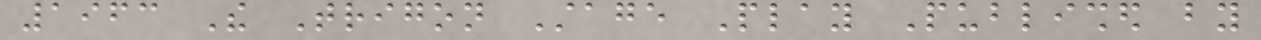1963 The Trigon Stage Play Published by
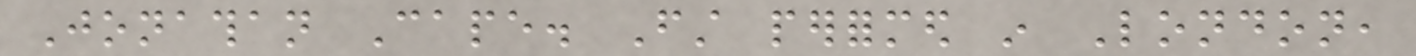Jonathan Cape. First performed in London,
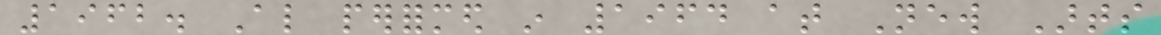1962. Also performed in 1964 at New Arts
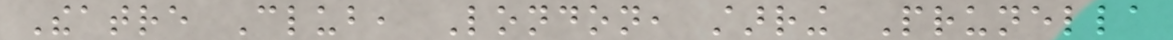Theatre Club, London, starring Prunella
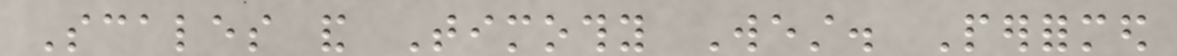Scales and Timothy West. Performed
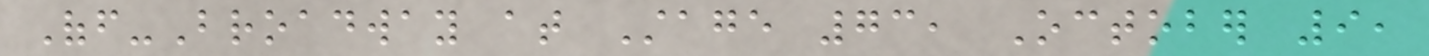Off-Broadway at Stage 73, October 9,
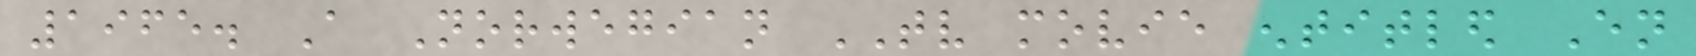1965. A Norwegian TV movie entitled En
